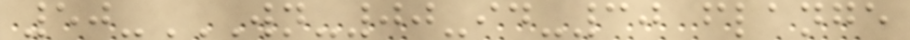50-WN-00-ID-30 FLANGE
